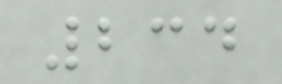234
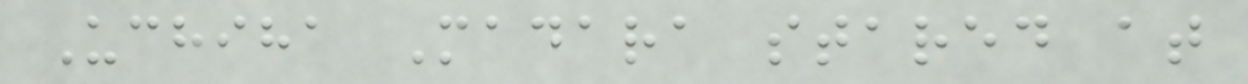Uchiha Madara stared at
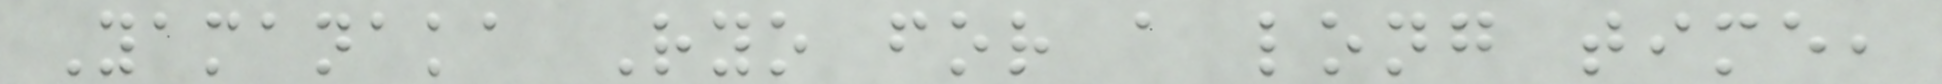Yamanaka Ryo for a long time,
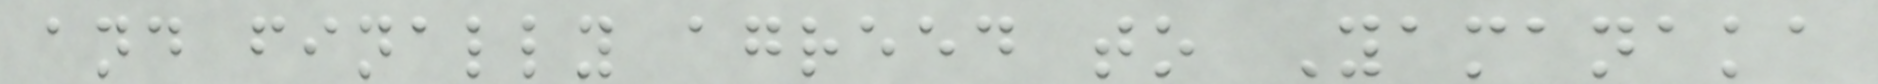and finally agreed to Yamanaka
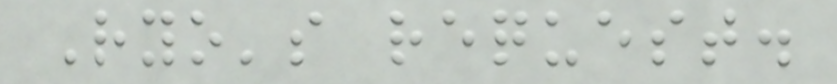Ryo's request.
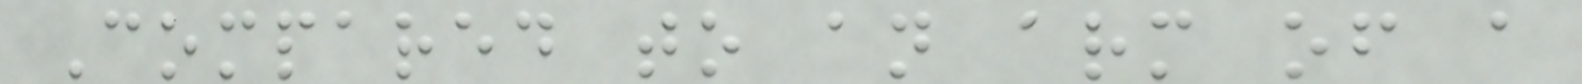Compared to an arm of a
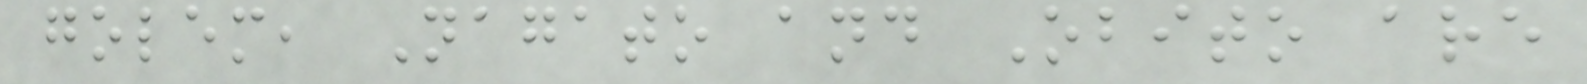golem, Nagato and Obito are
